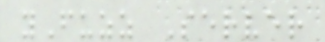yFuzz Server
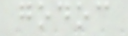godoc
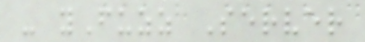- yFuzz Server
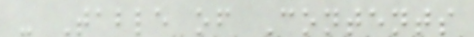- Table of Contents
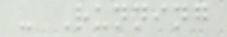- Running
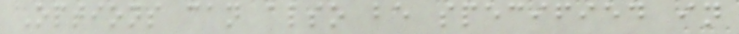Options can also be specified in
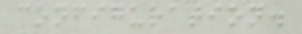configuration.
